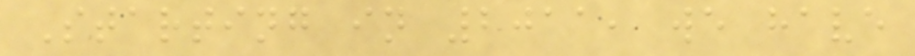Starting in 2011, we have
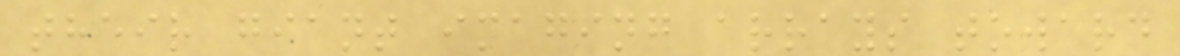their giant imaging arrays toward
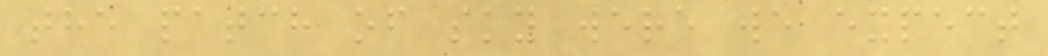the patch of sky were we expect
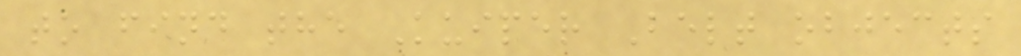to find the Kuiper Belt objects
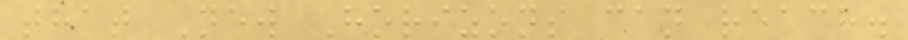that New Horizons can reach.
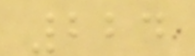224
